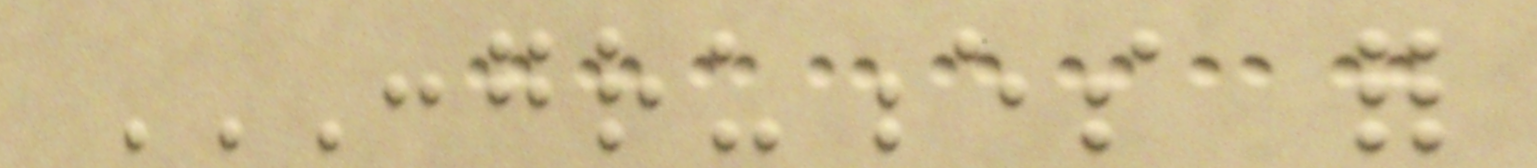CONGRUENCES FOR
